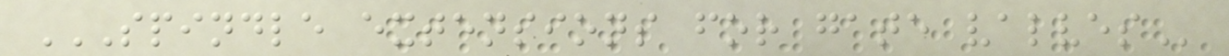SPINDLE EXTENSIONS FOR GATE VALVES
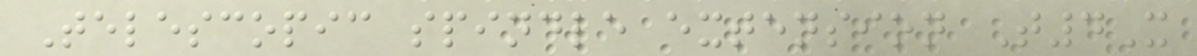Telescopic spindle extension T4X
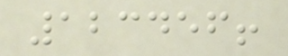123456!
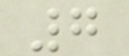7
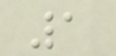1
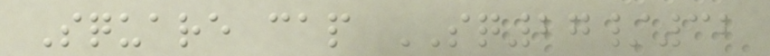Square cap SQ27/32
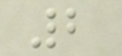2
